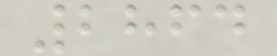2864
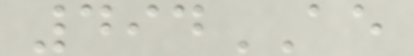494AE
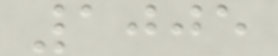1005
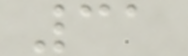31
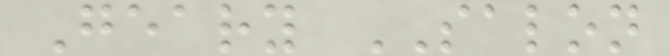Geary SALON
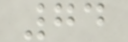74
